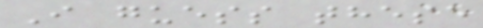I guess these
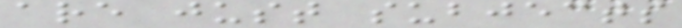are just subjects
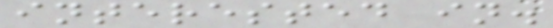interested in.
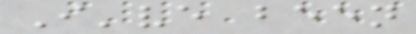I've been
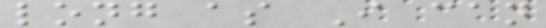long as I can
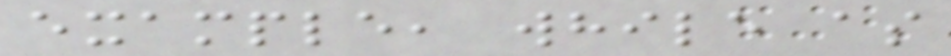example, while as
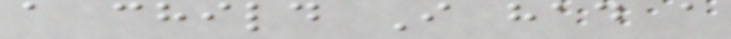a child I had a
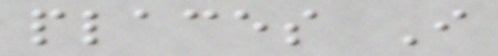places I
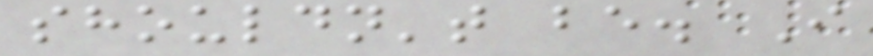shouldn't be. I
